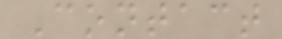Contact
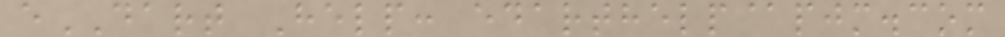eDART Help: edarthelp@pjm.com
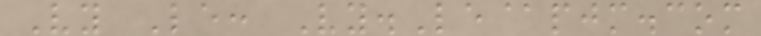Vy Le: Vy.Le@pjm.com
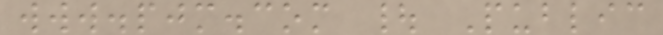www.pjm.com | Public
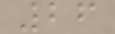26
